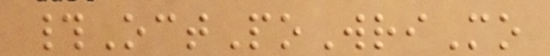#OctPoWriMo
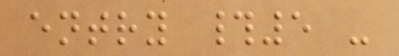entry #5 -
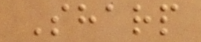Sharp
